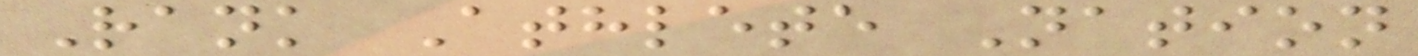Rank Athlete Nation
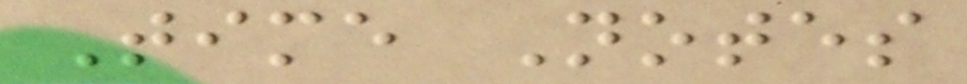Time Notes
